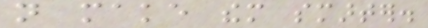not make them smarter.
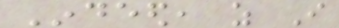Indeed, as I
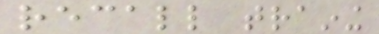recall training
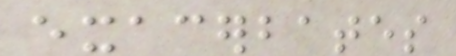exacerbates
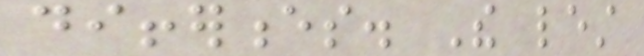differences. The lest
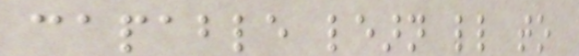capable learn little to
